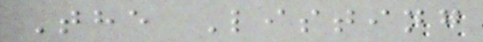The Listing
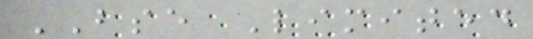BSE Limited
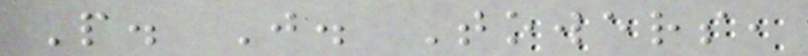P. J. Towers,
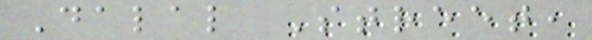Dalal Street,
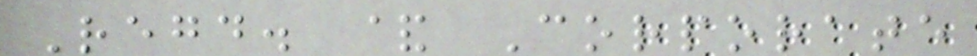Regd. & Corporate
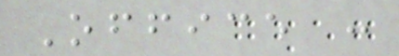Office :
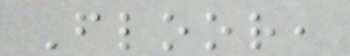Floor,
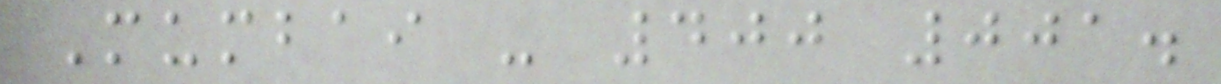Mumbai - 400 001.
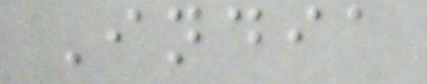India
